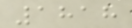1818
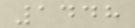1448
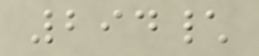294\
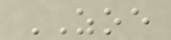ZOE
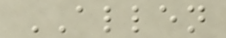ALLEN
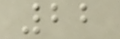22
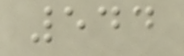544
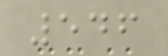546
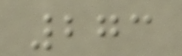273
